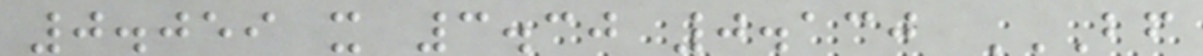0.059 x 3.30 0.130 BF
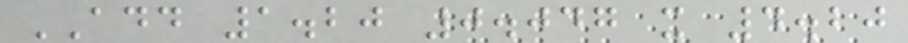ADD 1.20 0.047 x 4.20
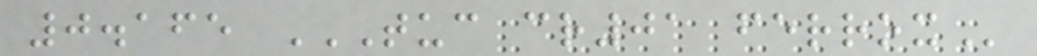0.165 TUC CR01 FERROX
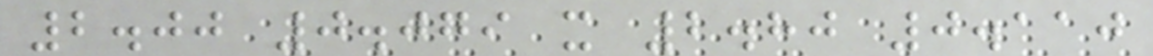2.00 0.079 x 2.80 0.110
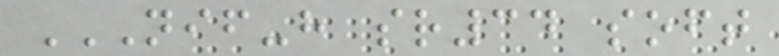NIF-H SR34 SOFT
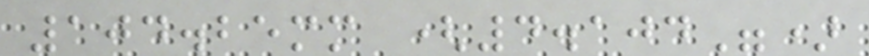104.25mm (4.104")
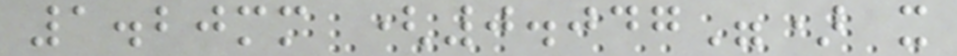1.20mm (0.047") x
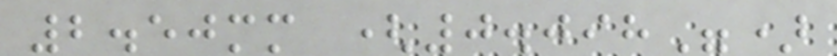2.50mm (0.098")
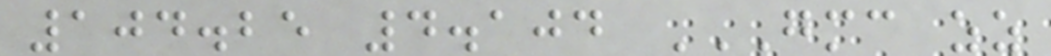104.25 4.104 GMC ZZ
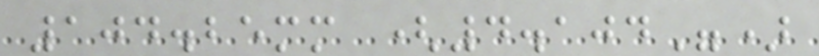104.25mm (4.104")
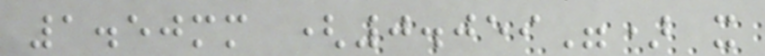1.50mm (0.059") x
